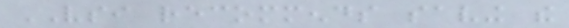VSI recommends saving the
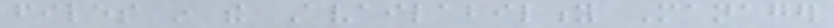files in the Availability Manager
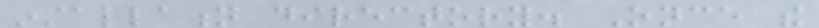installation directory. Once the
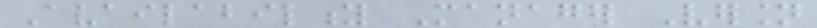Availability Manager Version
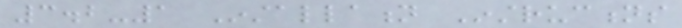3.2-1 Installation Instructions
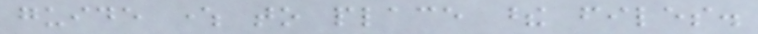guide where to place these files.
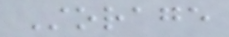Storage
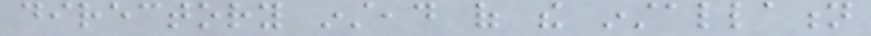directory instead of the installation
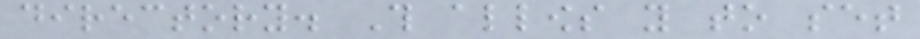directory. This allows you to set
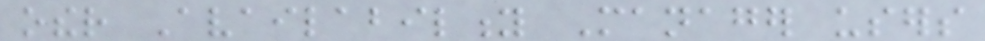other Availability Manager users
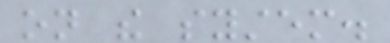on the system.
